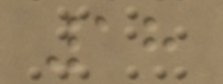18
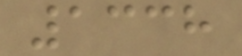1338
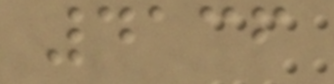4136
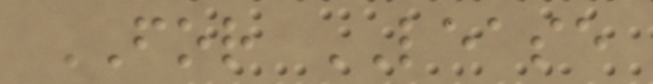FOR LEASE
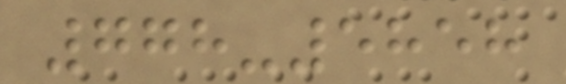778-5858
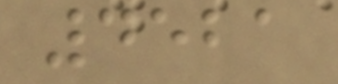4521
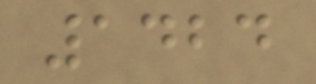1424
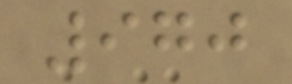970
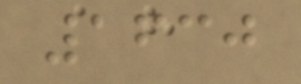1630
